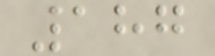187
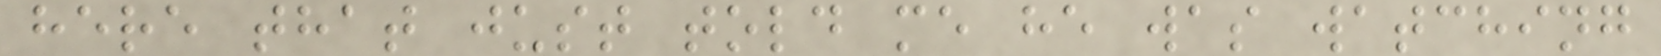here that just told me he was watching
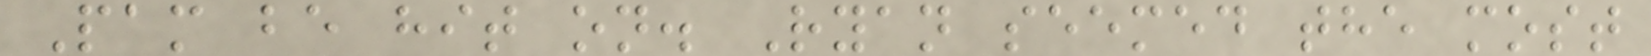Pam be hit on. Ryan seemed the most
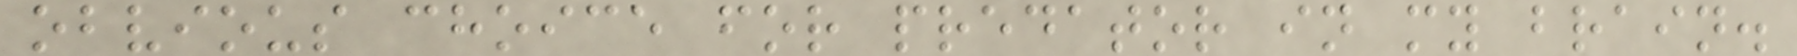obvious choice for predator in my brain.
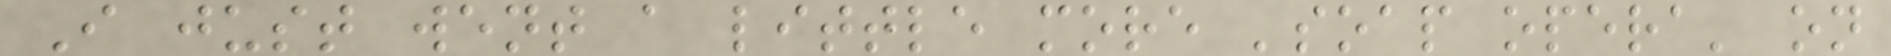I just went a little more 'soap opera' on
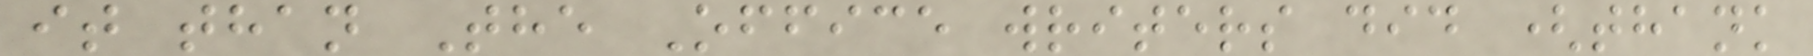it than The Office writers did (thank
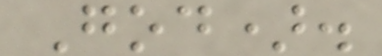God).
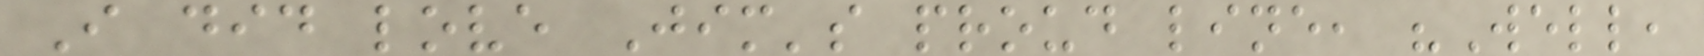I did love Jim's proud line, "Well,
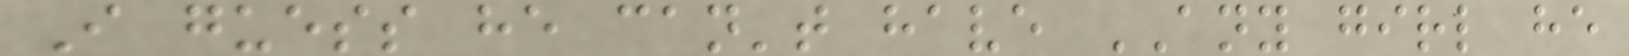I guess he can't have ANY girl he
